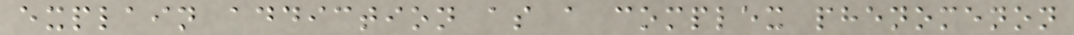explain addiction as a complex phenomenon
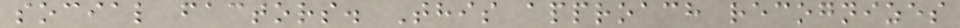social factors. This approach recognizes
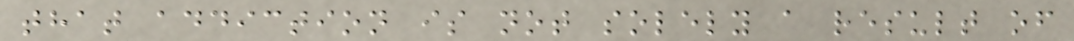that addiction is not solely a result of
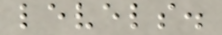levels.
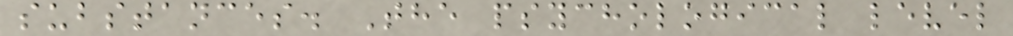substances. The psychological level
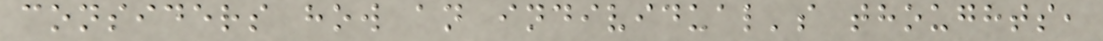considers how an individual's thoughts,
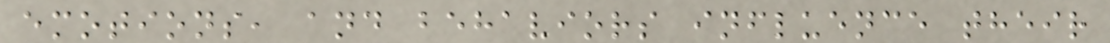emotions, and behaviors influence their
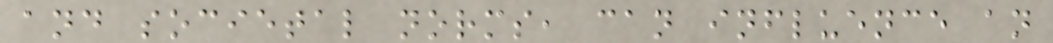and societal norms, can influence an
